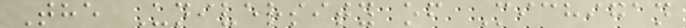The University of Michigan
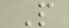P
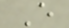E
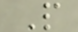P
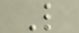L
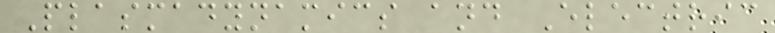Plasmadynamics and Electric
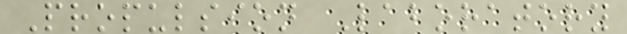Propulsion Laboratory
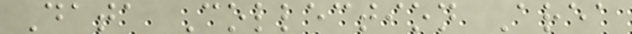Data Collection Area
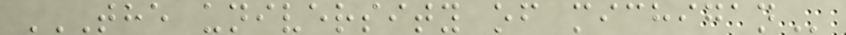THE UNIVERSITY OF MICHIGAN
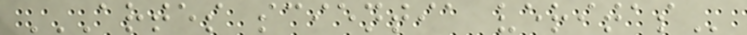ARTES SCIENTIA VERITAS
